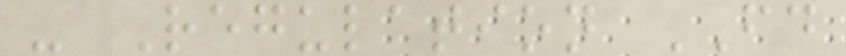- Regulation FD
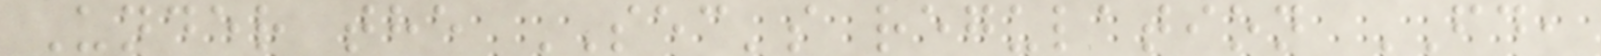Under the SEC's regulation FD,
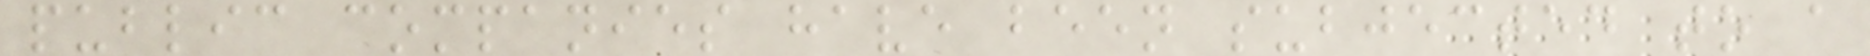public companies have been subjected to a
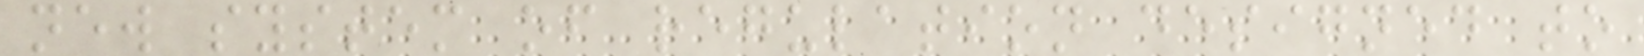new system of regulation designed to
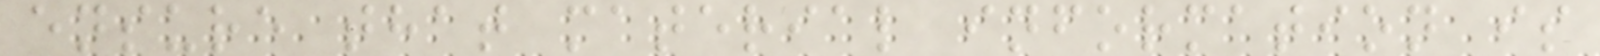ensure that material information is
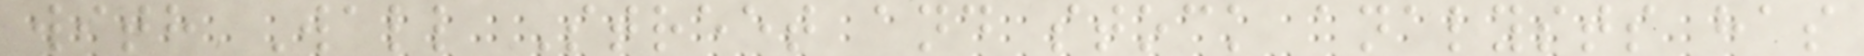with Wall Street and stock analysts has
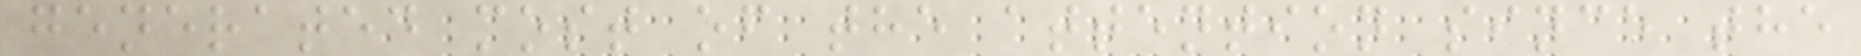generated most of the attention since the
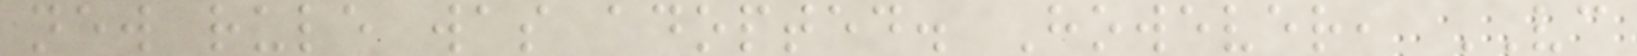new rule was adopted. However, VC
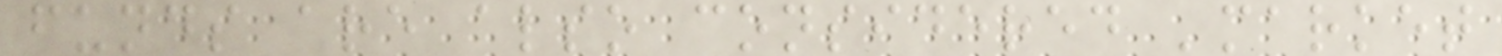funds are also considered 'market
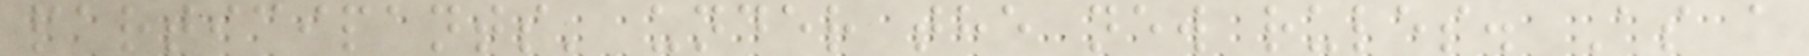participants' under the new rules. As a
